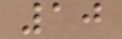10
